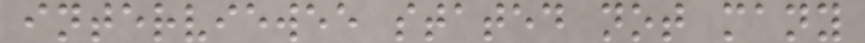interviewee stated not many
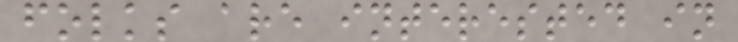folks are interested in
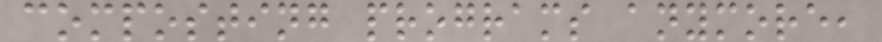composting programs anymore,
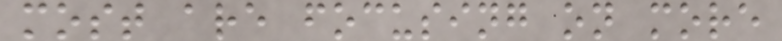most are focusing on more
